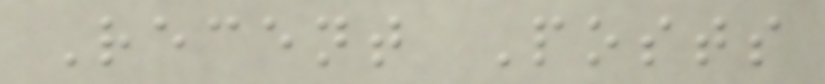Recent Posts
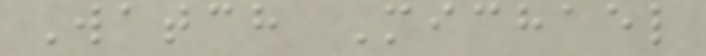Watch Michael
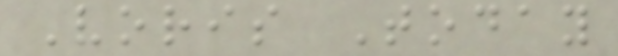Voris Today
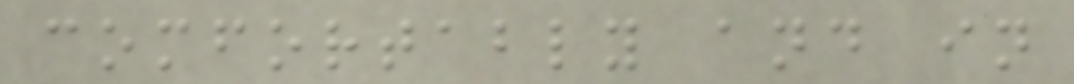comfortably and in
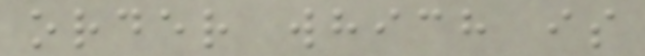order which is
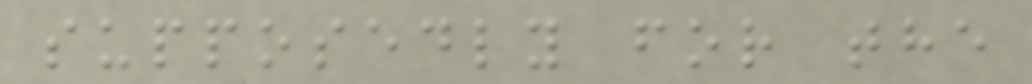supposedly for the
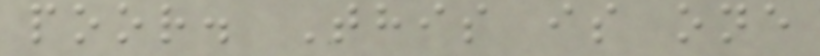poor. This is one
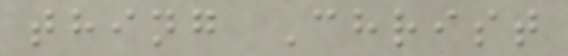thing Christ
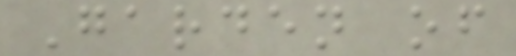Garden of
